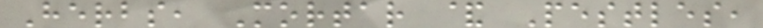Herbs, Mortar & Pestles,
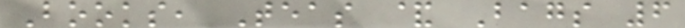Books, Teas & Bags 6
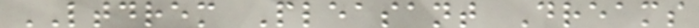LTDREM Pleasant Dreams
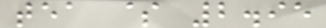tea $ 2.95
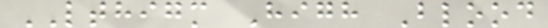LTHIGM High Blood
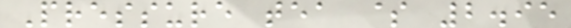Pressure tea $ 2.95
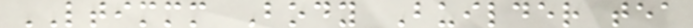LTIMMM Body Builder tea
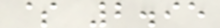$ 2.95
